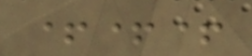+++
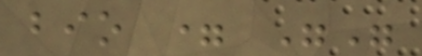bio = ""
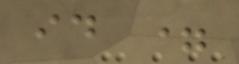id =
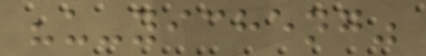"u-yicheng"
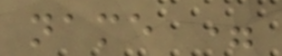name =
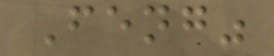Feng"
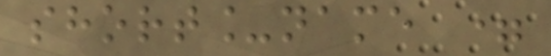short_name =
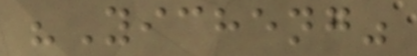"Yicheng"
